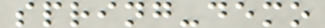spring-demo
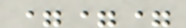===
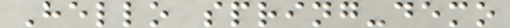Hello spring-demo
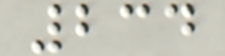234
